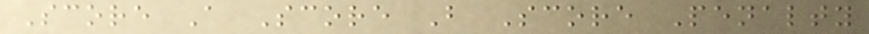Score A Score B Score Penalty
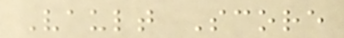Vault Score
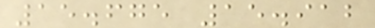15.675 15.912
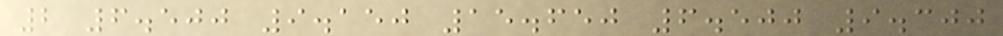2 6.500 9.150 15.650 6.500 9.300
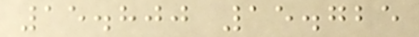15.800 15.725
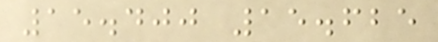15.400 15.625
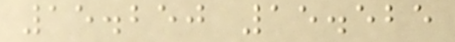15.250 15.525
